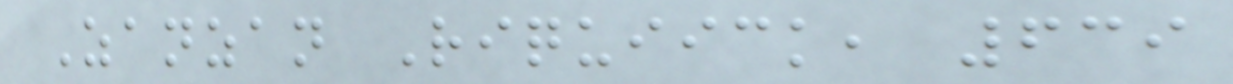Zanzan Riquiick, 639
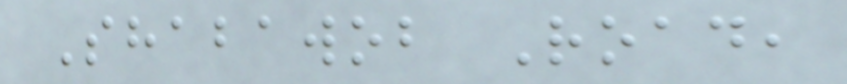Shabawob Road,
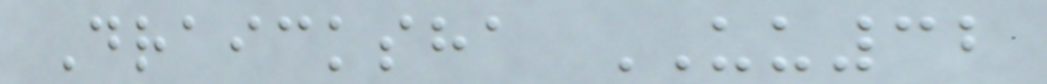Draicksha UU32
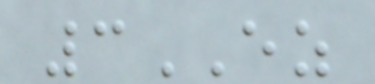3EZ
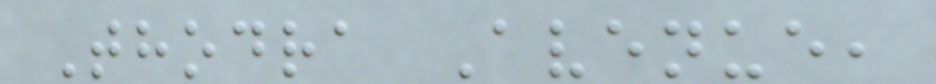Thodra Avenue,
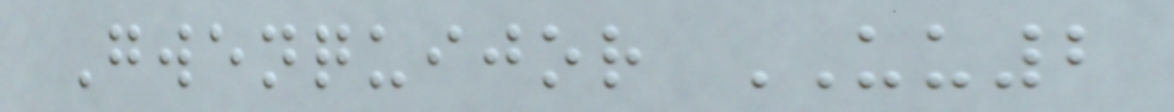Gwenquijor UU2
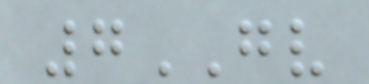7GV
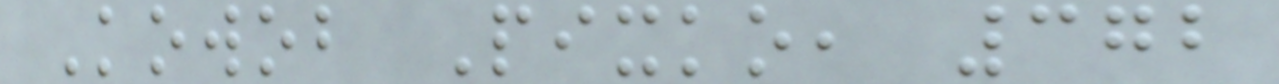Kowob Pixko, 372
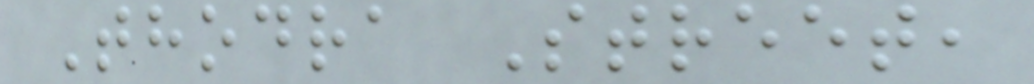Thodra Street,
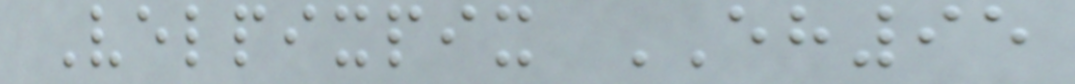Velpixpix EH95
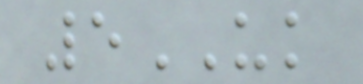5UK
